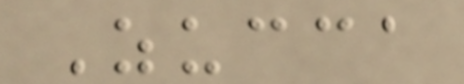Zucca
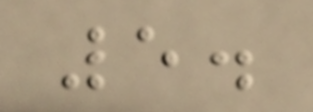5.
